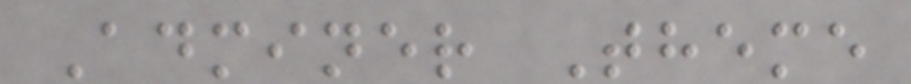Adminer Theme
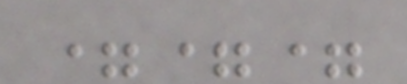===
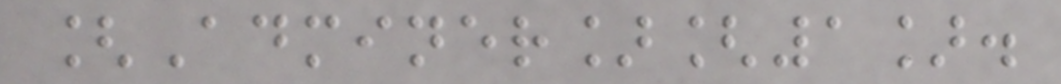[Adminer][1].
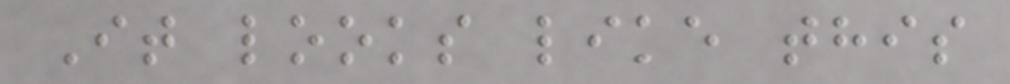It looks like this
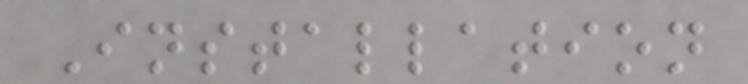Installation
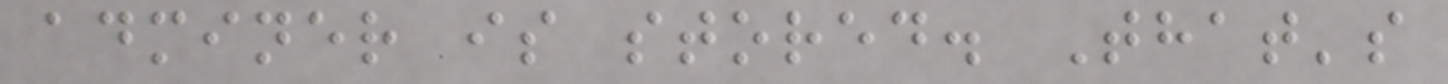adminer is stored. That's
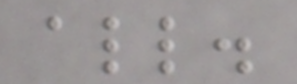all.
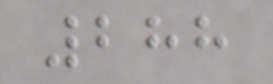288
